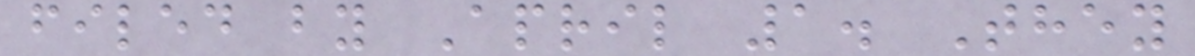filed by April 1. They
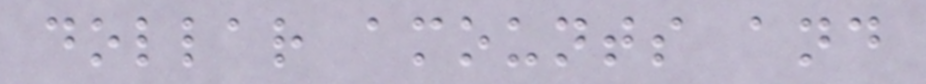dollar amounts and
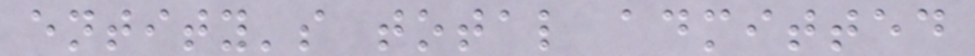entity's total admitted
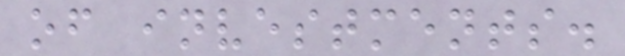of investments.
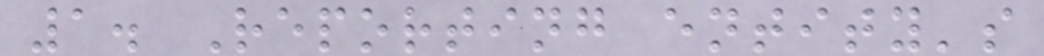1. Reporting entity's
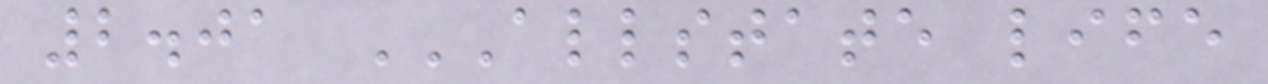2.01 ALLSTATE LIFE
